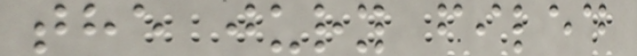the jury filed
